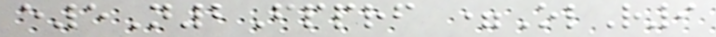e5N2Fpprf =OlR9
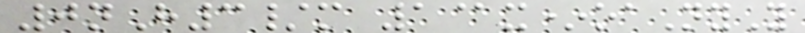0nH3/m 1@x*oaNyY
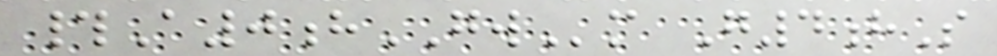#A0hGWm G4hS
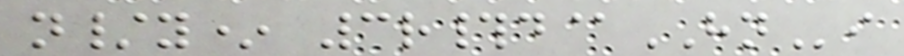n/y* 3r#d@HNi
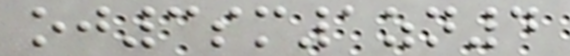oj3sm1zn4
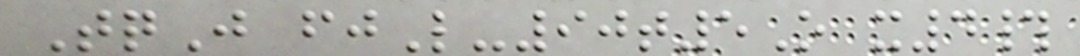TqJ fjL-90t5O x4#
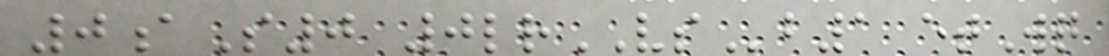0aS0 0lrVSb1 etWq
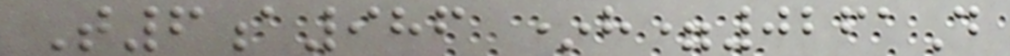T6a986 *h=0261D
